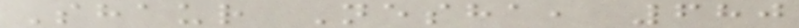Shaur Nesha, 680
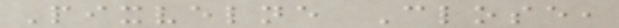Pixvelne Close,
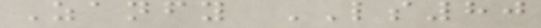Zanfy LS80
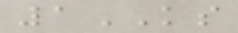1KS
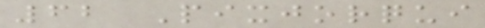62 Pixjorqui
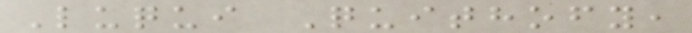Luqui Quithofy,
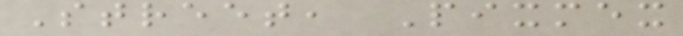Street, Pixmex
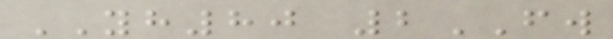YH80 2FW
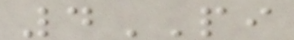4PI
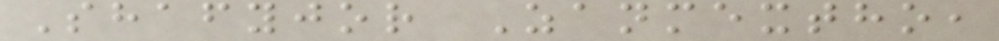Shafyjor Zanmextho,
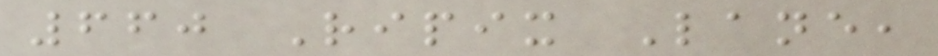660 Ripix Lane,
